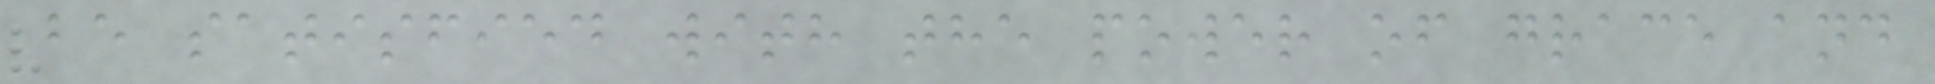be satisfied with the power of grace and
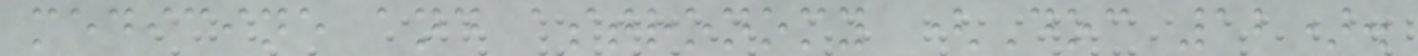medicine and astronomy (Doc 12).
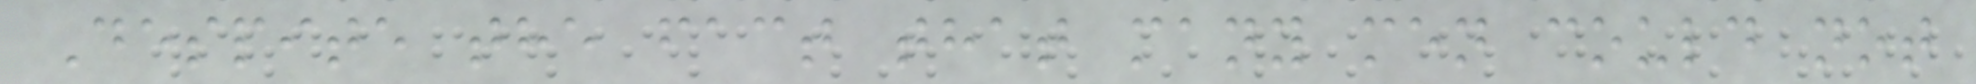Despite the fact that many men could not
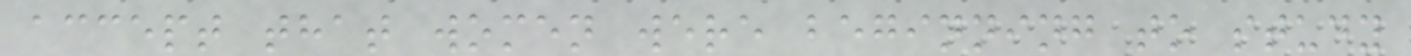accept that women were beginning to study
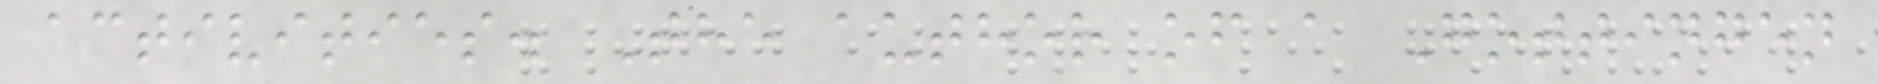activities. The author of a Gottingen
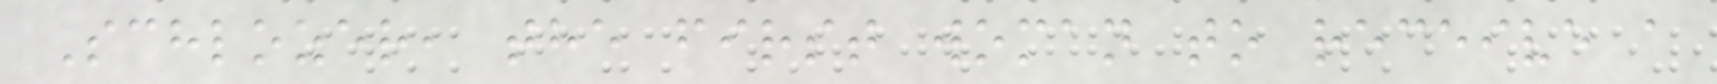Schlozer, the first woman to receive a
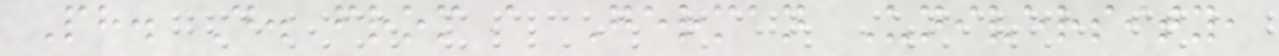Ph. D. from a German University,
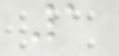1
